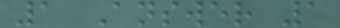1 Answer 1
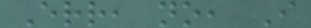Err, no, I
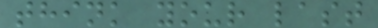think your last
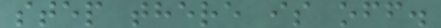step there is off.
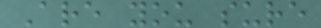Are you sure
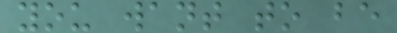you want to be
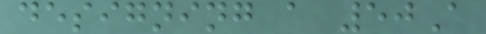designing a 50A
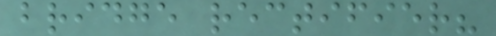bridge rectifier?
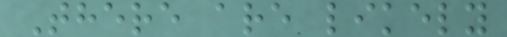There are likely
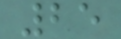25
